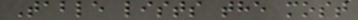Table lists the most
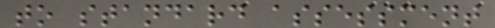to standard assessment
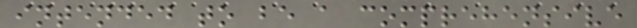intended to be a comprehensive
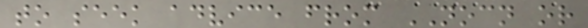to seek advice from NOCN or
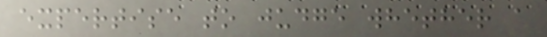expertise to judge whether a
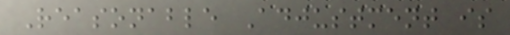Reasonable Adjustment is
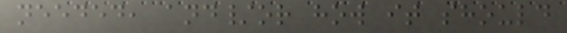needed, and/or how it should
